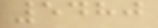5480
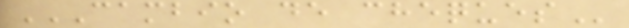CAMBIO DE CHEQUES
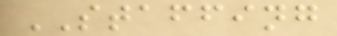STAFFING
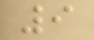9
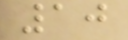10
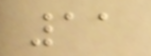11
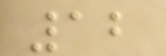12
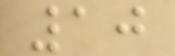10
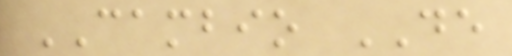CAMBIO DE
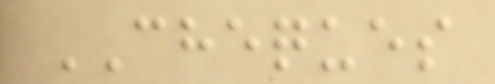CHEQUES
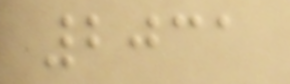2031
